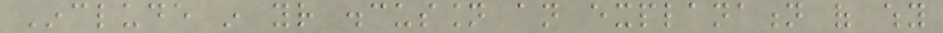Include in your discussion an explanation of why
